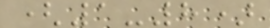(1-8)
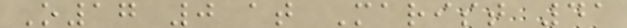O17 0 at Marist 41
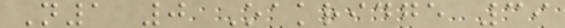N1 0 Oakridge 39
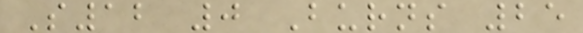S12 0 Burns 25
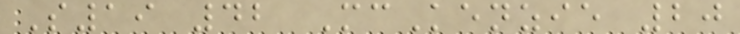S19 42 McKenzie 20
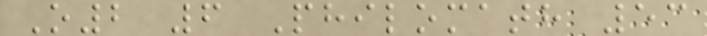O2 6 Philomath 53
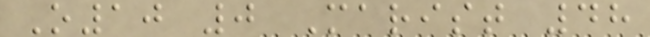O10 0 Marist 48
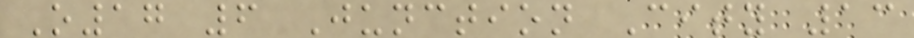O17 6 Junction City 13
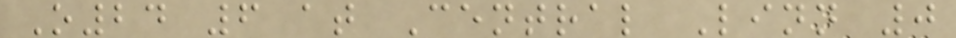O24 6 at Central Linn 0
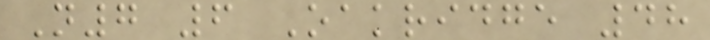N7 6 Oakridge 48
